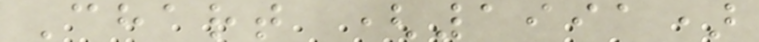Chart (1991)
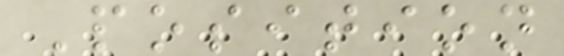Position
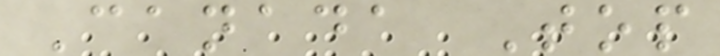Canada Top
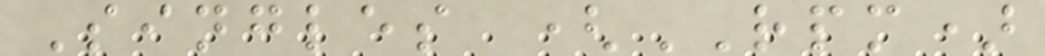Singles (RPM)
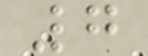7
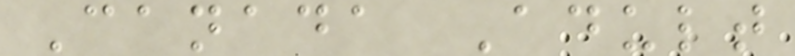Canada Adult
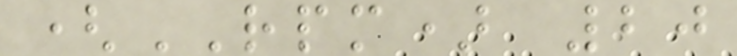(RPM) 20
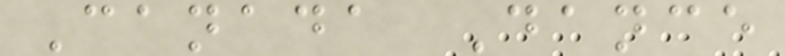Canada Dance
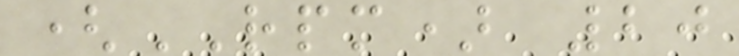(RPM) 20
